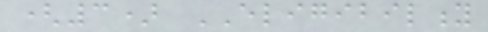(3) ELIGIBILITY
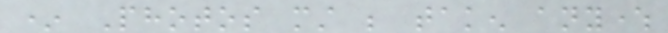* Photos must be taken anywhere
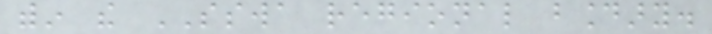within the SSWA regional boundary.
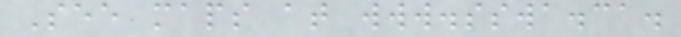See maps at www.sswa.ca.
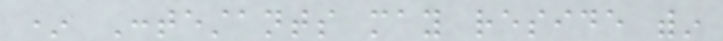* Contestants may reside within
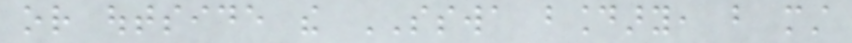or outside the SSWA boundary, but must
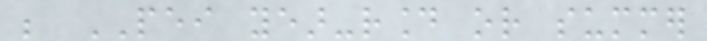be PEI year-round or summer
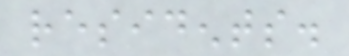residents.
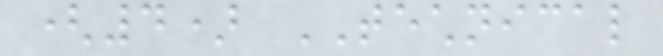(4) TECHNICAL
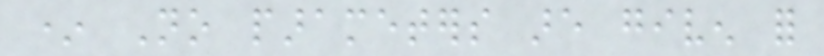* No parameters are given for
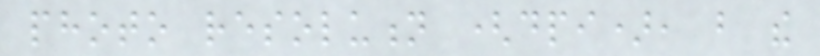photo resolution (dpi), but the
